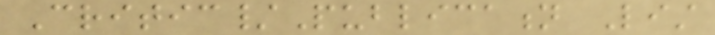Critic/Publication List
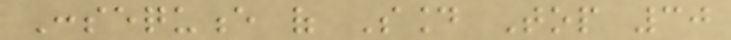Consequence of Sound Top 30
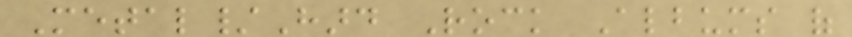Metal/Hard Rock Albums of
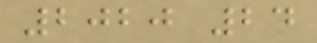2020 24
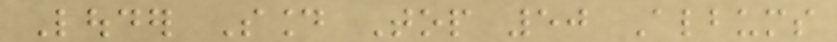Louder Sound Top 50 Albums
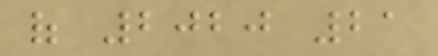of 2020 21
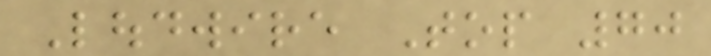Loudwire Top 70
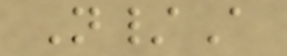N/A
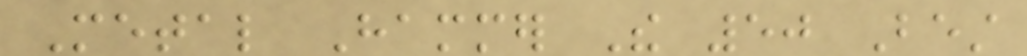Metal Hammer The 50 Best
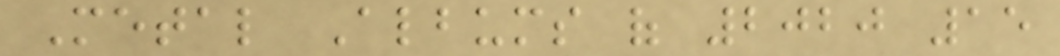Metal Albums of 2020 15
